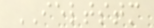IELTSTM
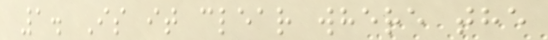1. Is it clear where the
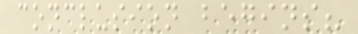conclusion begins?
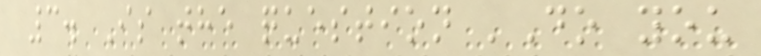3. Is the question 'Do you
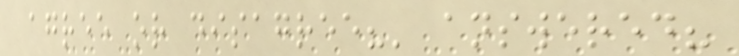agree or disagree?' answered?
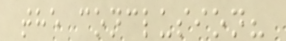the conclusion?
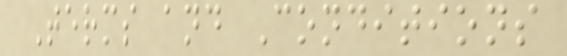Terms and Conditions
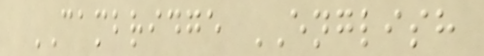CAMBRIDGE ENGLISH
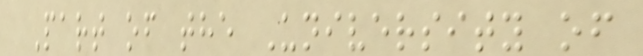Part of the University of
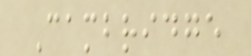Cambridge
